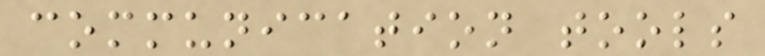communication tools
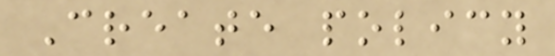Create policy
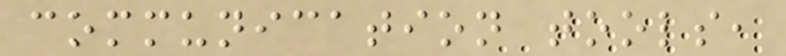communication tools,
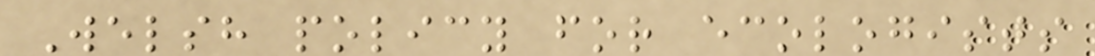Welsh policy for ecologists
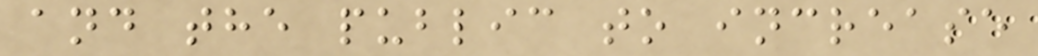and the public to increase
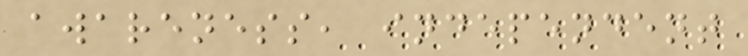awareness, independent
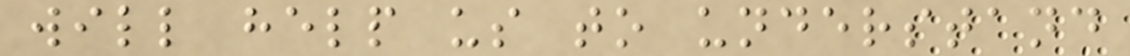will help us to understand
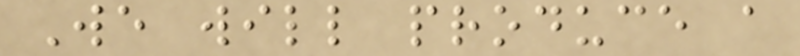We will produce a
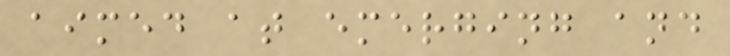aimed at emerging and
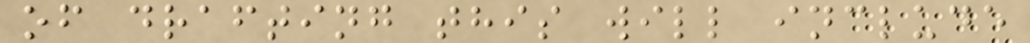of drafting this will include
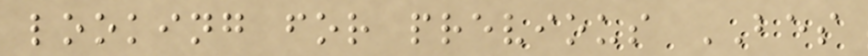looking for previous BES
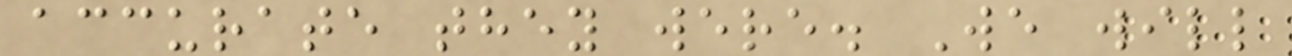accurate they were. We will
